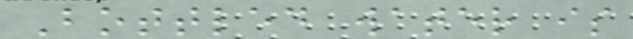Bottled water is
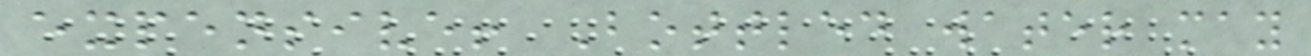expensive! Bottled water may
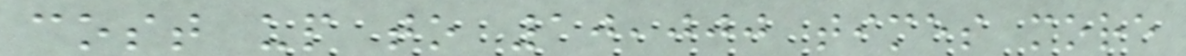cost up to 10,000 times more
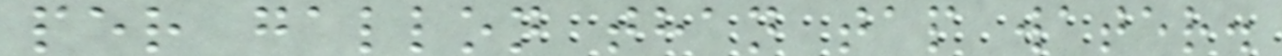per gallon than tap water.
